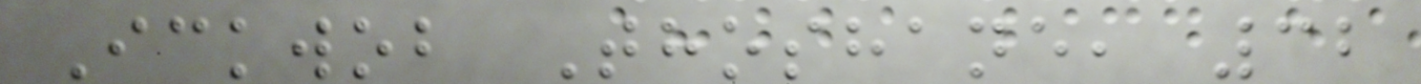Ickwob Thoshane, 32
